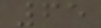65
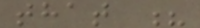that ?
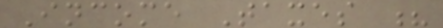Income Taxes ?
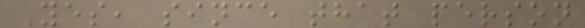Yes, since that person
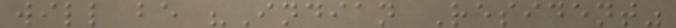will be "Indian Resident"
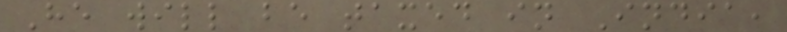He will be taxed in India,
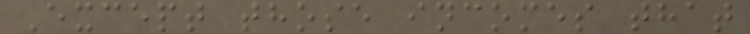Except those incomes that
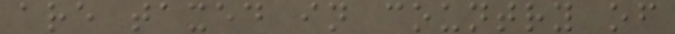are taxed in country of
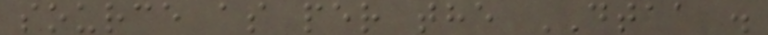source as per the DTAA .
